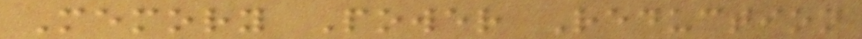Memory Power Reduction
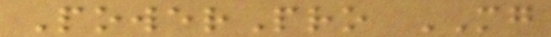PowerPro MG
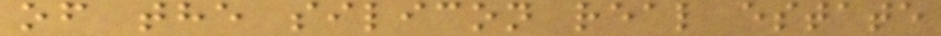of the silicon real estate
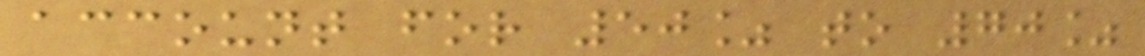account for 50% to 70%
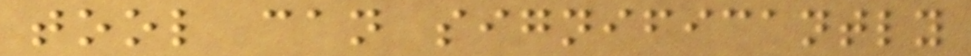tool can significantly
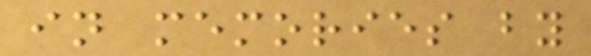in memories by
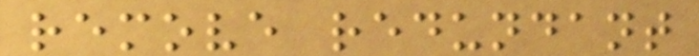remove redundant
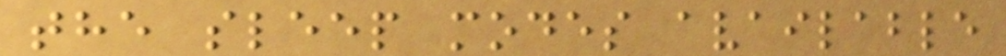the sleep modes available
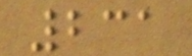231
